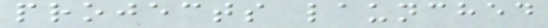projects launched
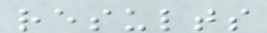results
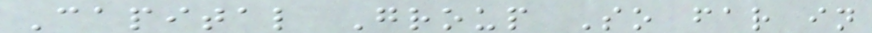Capital Group So far in
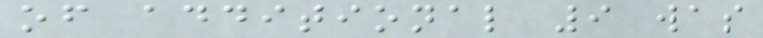of additional 9 was
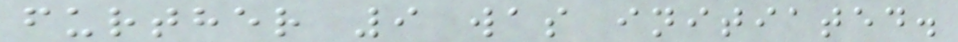further 9 was initiated.
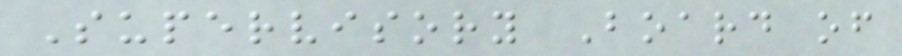Supervisory Board of
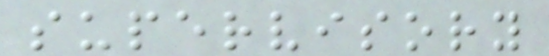supervisory
